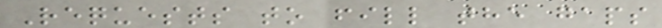Requests to fill the gaps
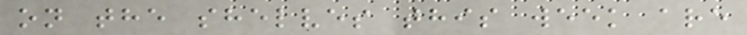on the shelves this week are
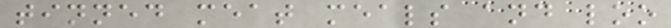tinned meat meals and loo
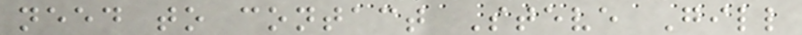need to contact Steve Gill
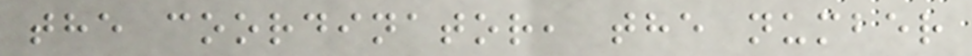the coordinator, the number
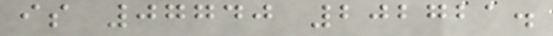is 07740 202721.
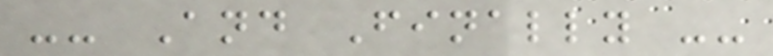-- And Finally --
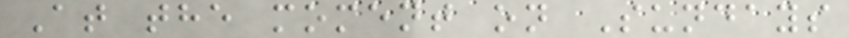At the moment on Sundays
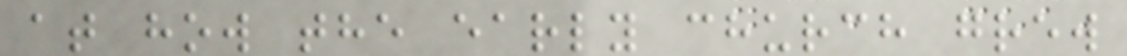at how the early church grew
